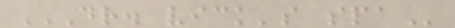DR. VICK'S SPA
